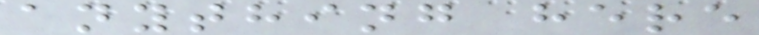anything here
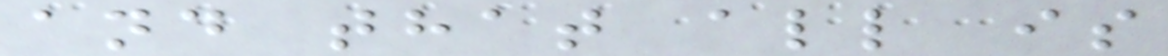and that all is
